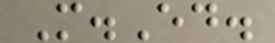M.Ed.
